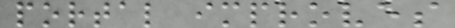portal improves
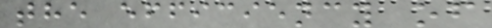the efficiency of
